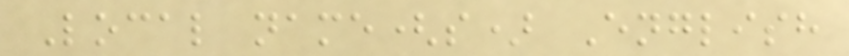Local name(s) English
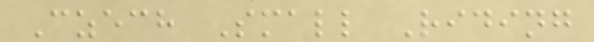Czech Small Riding
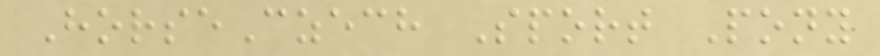HorseCzech Sport Pony
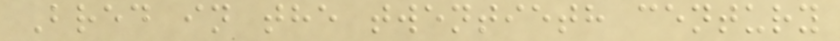Bred in the twentieth century
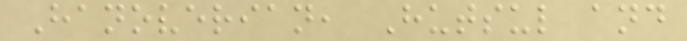Hanoverian, Hutsul and
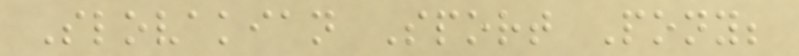Slovakian Sport Pony;
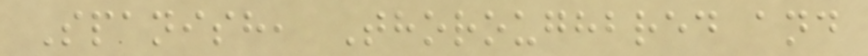Spanish, Thoroughbred and
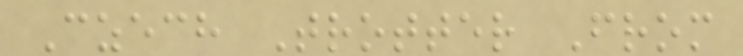Czech Trotter From
